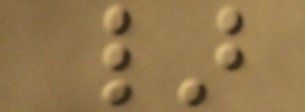}
